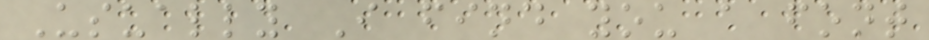Usually I find you a font
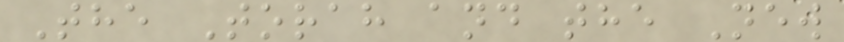The Torah and the New
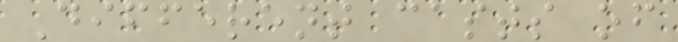Different casts of
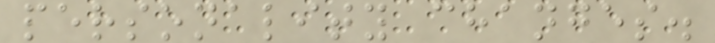personality changes.
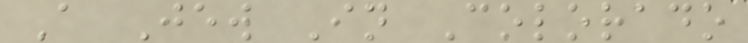A Jew In Colorado
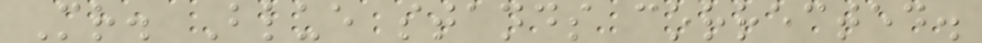Mr. Blue stands corrected.
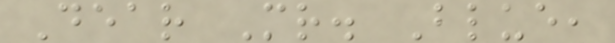Dear Mr. Blue,
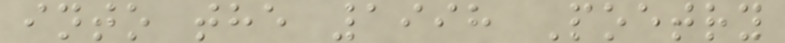into the 1998 Poetry
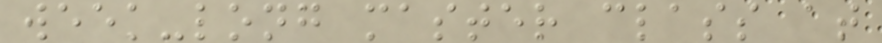week-long master class at
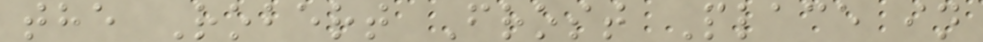the Robert Frost Place in
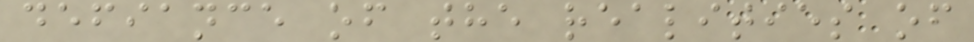defiance of the realities of
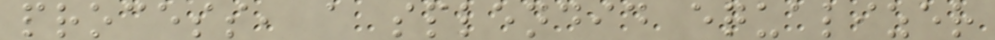process, a splendid equalizer
